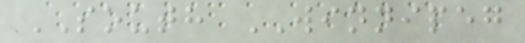SOUTH WINNIPEG
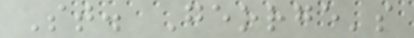St. George's
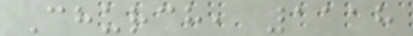Church, 1118
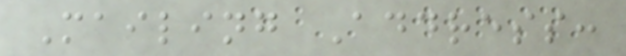Mailing Address:
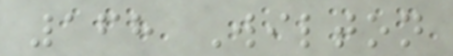168 Wilton
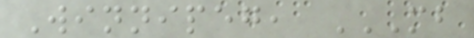Winnipeg, MB
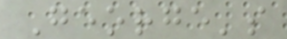George's
